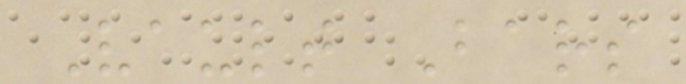Vault Bars
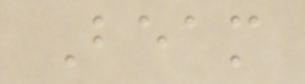Beam
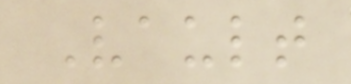Vault
